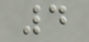4
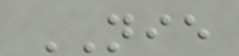NIE
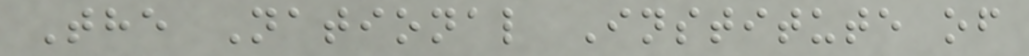The National Institute of
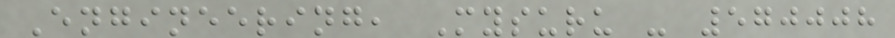Engineering, Mysuru - 570008
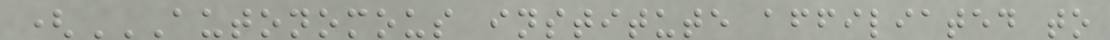(AUTONOMOUS INSTITUTE AFFILIATED TO
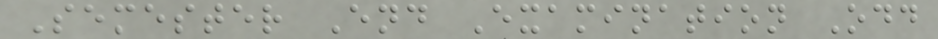Semester End Examination Odd
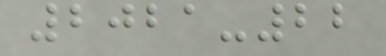2021-22
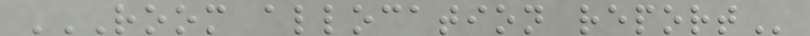ROOM ALLOCATION REPORT
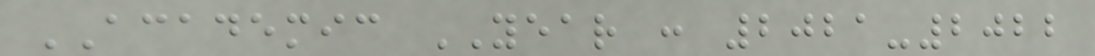ACADEMIC YEAR : 2021-2022
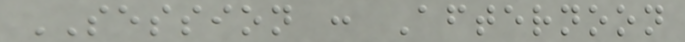SESSION : Afternoon
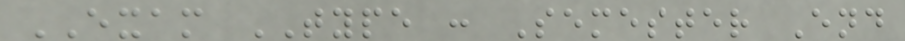EXAM TYPE : Semester End
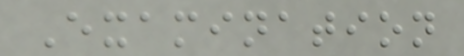Examination
